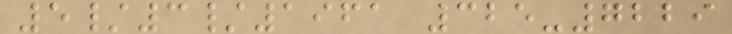5/3/1961 325-7229
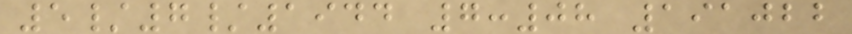5/7/1944 7:08 191022
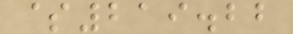$219.22
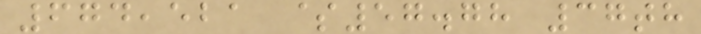674,521 $57.78 37th
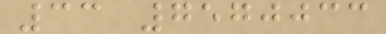33 7570033
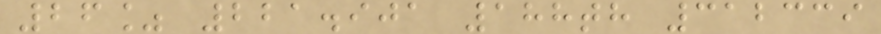26% 221.901 188th 312339
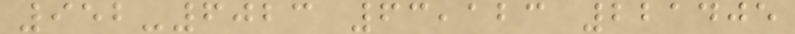952-6023 63,123 221405
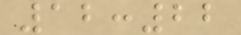12:22
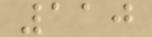110
